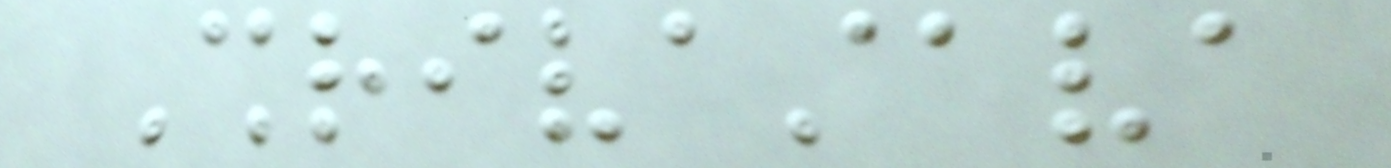Shrivastava
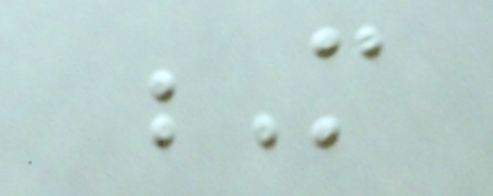M
